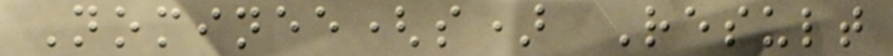Nominee(s) Result
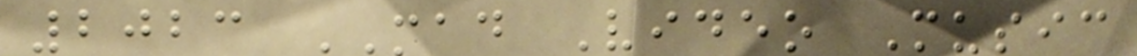2023 MAD Video Music
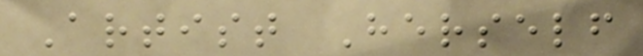Artist Herself
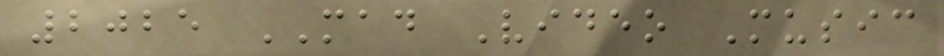2025 MAD Video Music
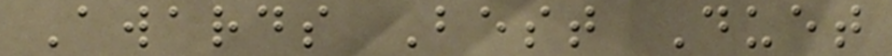Awards Best Duet
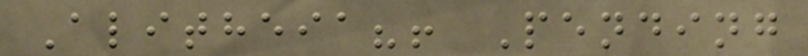Alitheia?! Pending
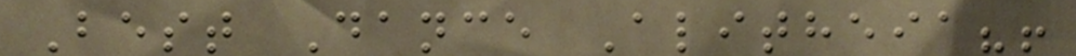Best Dance Alitheia?!
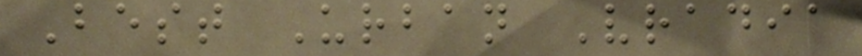Best Urban Vradia
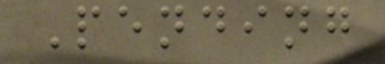Pending
